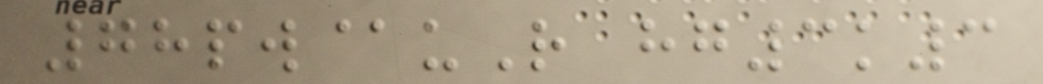78pw@uR hg3k3
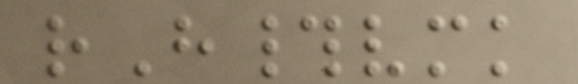rH#vmk
